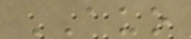AUO
